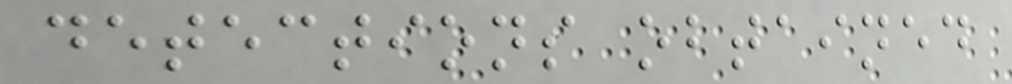detections obtained
